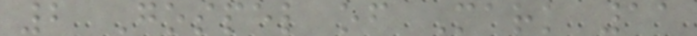2 Gospel of Mark 11
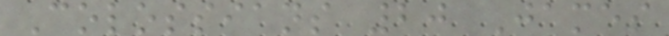Colossians 20 James
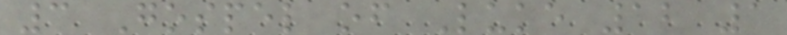3 Gospel of Luke 12 1
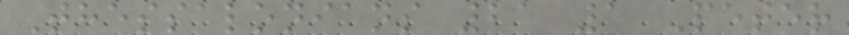Thessalonians 21 1 Peter
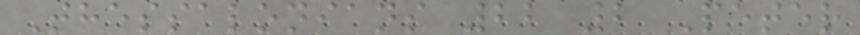Thessalonians 22 2 Peter
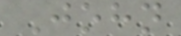John
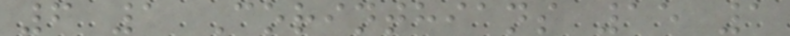6 1 Corinthians 15 1
